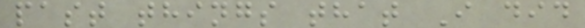past things that I did
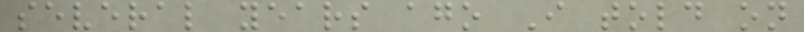several years ago I told on
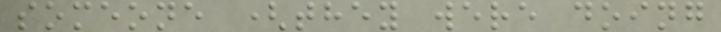someone (they were doing
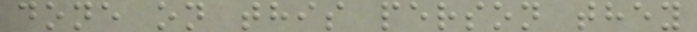done on this person they
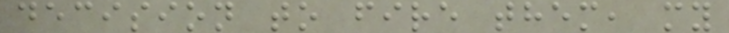decision to fire them, my
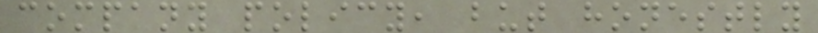company policy, but honestly
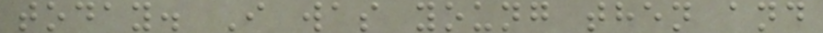today. I was young then and
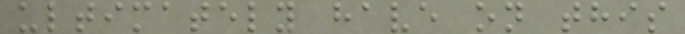ultimately have on this
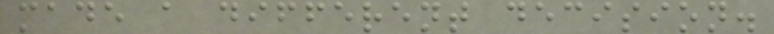made a different decision.
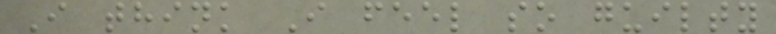I think I feel so guilty
